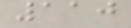110
